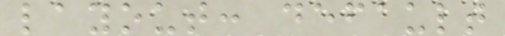layout: default
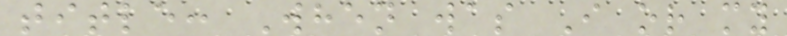title: When was I or my
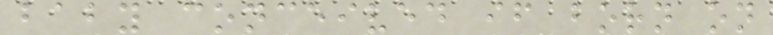baby conceived if born on
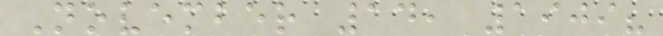November 14, 1909?
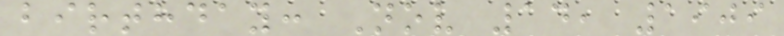birthday: Nov 14, 1909
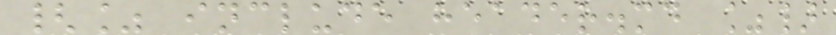{% include header.md %}
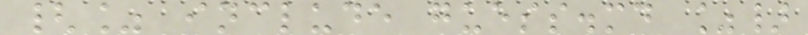{% include guess.md %}
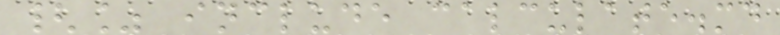{% include calculate.md
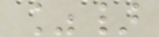%}
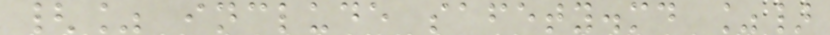{% include safety.md %}
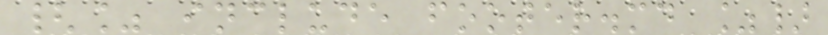{% include footer.md %}
